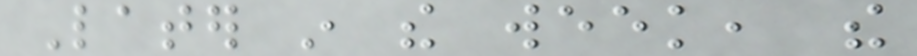Later in the week, the
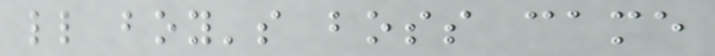little boy's boss came
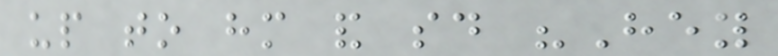up to him and said "Hey
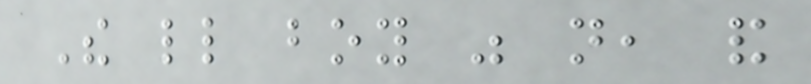The little boy was not, and
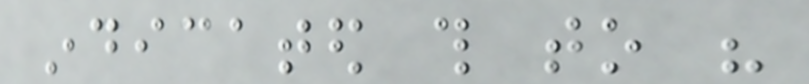indicated this to his
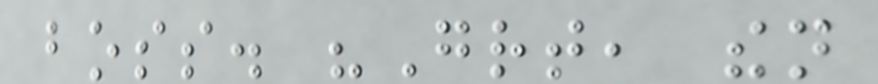boss. "Great, then
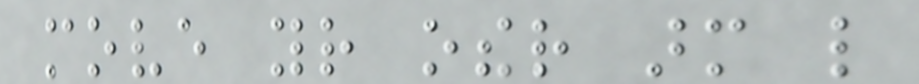move your other arm like
